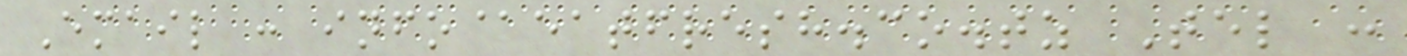Email : info@eatfresh.co.tz Tel :
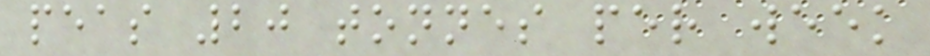peas 20 tonnes per week
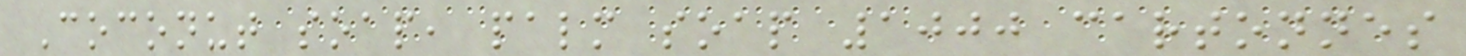Coconut soap, palm soap 1000 cartonnes
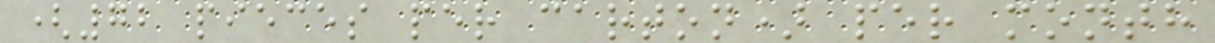(72 pieces per carton) per month
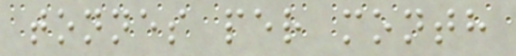tonnes per month
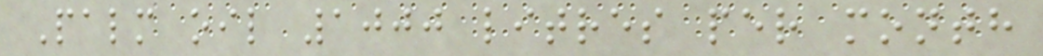Palm oil 1000 litres per month
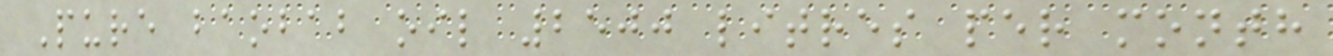Pure baobab oil 2500 litres per month
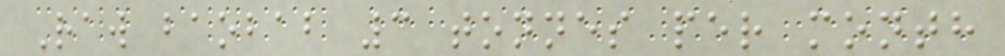Raw baobab 3 tonnes per month
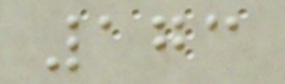173
